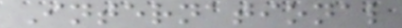International
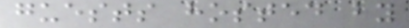guests hosted by
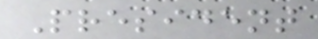President
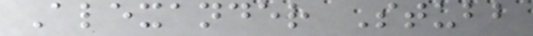Alexander Stubb
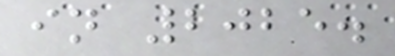in 2025.
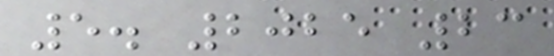5. 2025 23
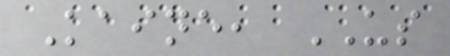Kaine, US
